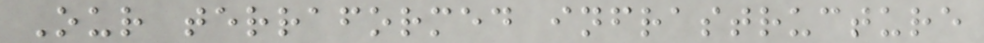Our terraformed infrastructure
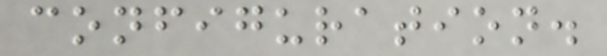configuration.
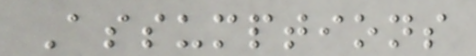Assumptions
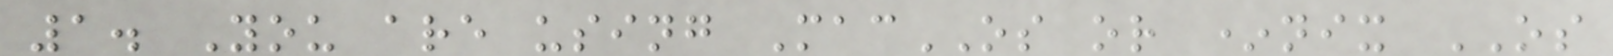1. You are using MacOS or *nix OS
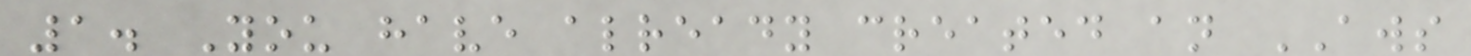1. You have already created an AWS
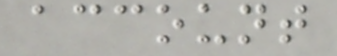account
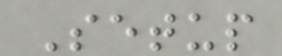Setup
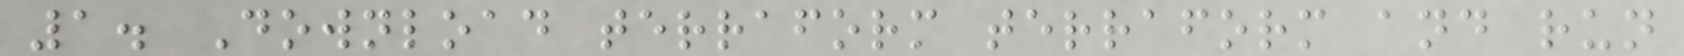1. Download terraform terraform and run
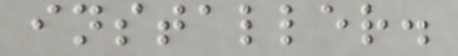installer.
